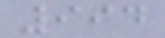994
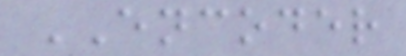ENCODER
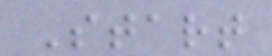Start
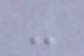-
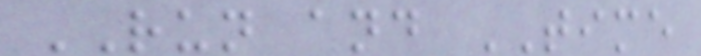RUN and TIME
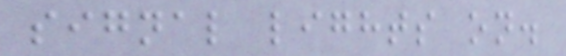signal lights on.
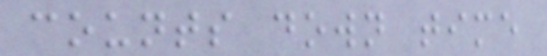counts down time
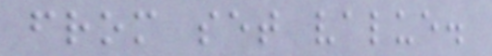from set value.
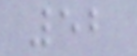52
